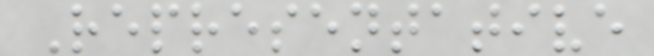Representative
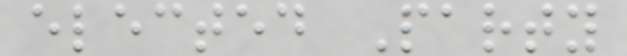elected Party
